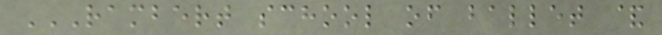RAMBERT SCHOOL OF BALLET &
